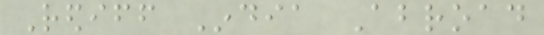Rediff India Abroad
